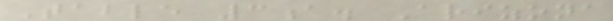Table 3a. Arizona
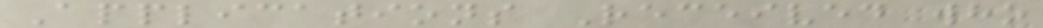Applications Received who
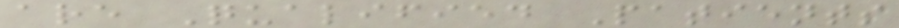are Qualified Patients
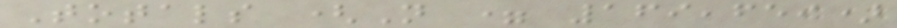Totals (N = 169,659)
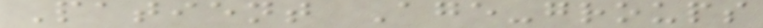Patient Age-groups
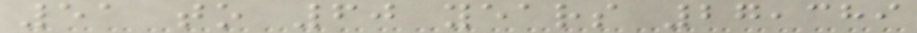51 to 60 years 27,389
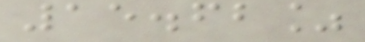15.62%
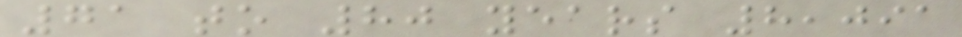71 to 80 years 8,091
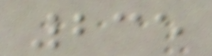235
